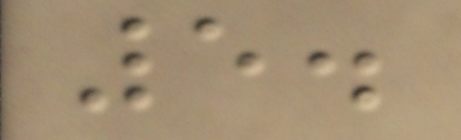5.
